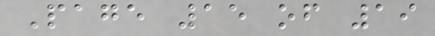Page 15 of 19
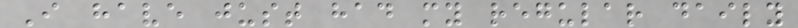I have just had my regular daily
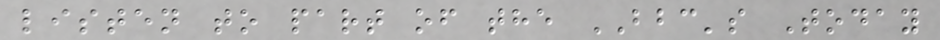listen to part of the BBC's Today
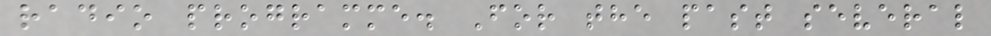radio programme. For the past several
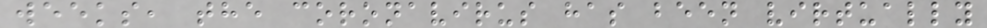weeks, the coronavirus has been virtually
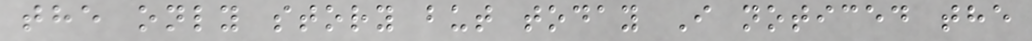the only story but today I noticed the
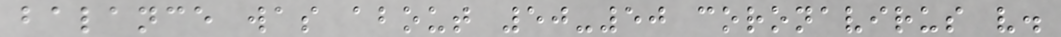balance was about 50-50 coronavirus v.
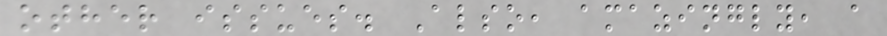other issues. Also, amazingly, a
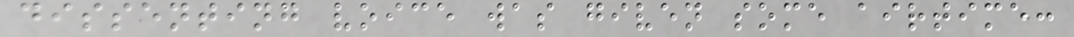dissenting voice was given some airtime:
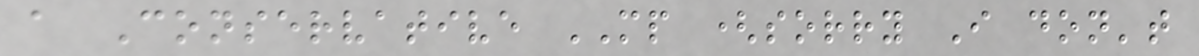a Conservative MP (sorry I don't
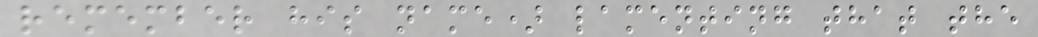remember his name) lamenting that the
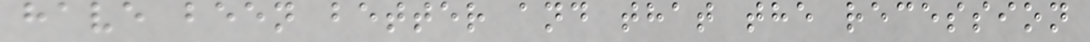have been better and that the recession
